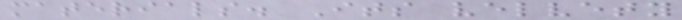materials. Its velvety
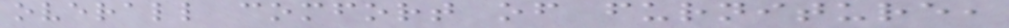overall comfort of furniture,
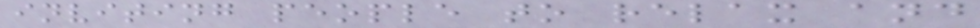inviting people to relax and
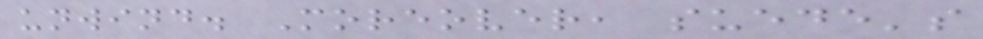unwind. Moreover, suede's
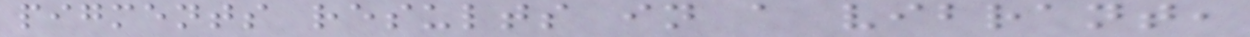pigments results in a vibrant,
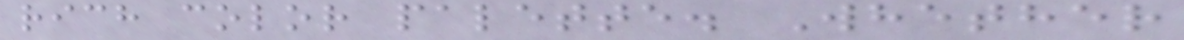rich color palette. Whether
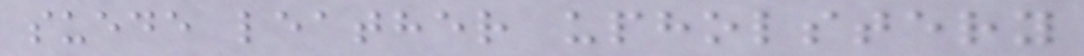suede leather upholstery
